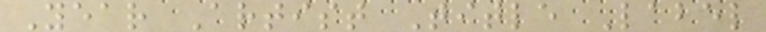Year Artist Title Label
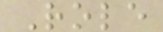Role
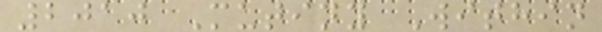2010 Mutiny Within
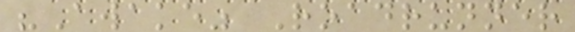"Awake" Roadrunner
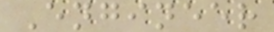Engineer
